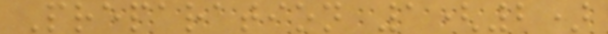Preparation 1(2)
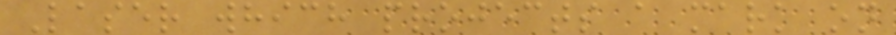Laser which projects a mark on
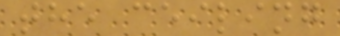the ceiling
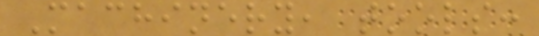Machinery, tools:
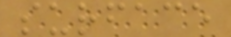surface
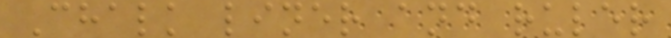Chalk liner and ruler
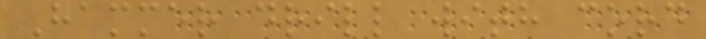Hammer drill with cord
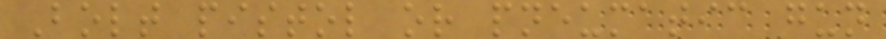Bolt pistol or pneumatic gun
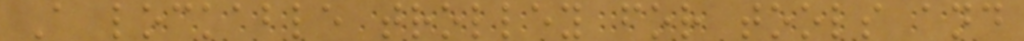A lockable trolley for tools and
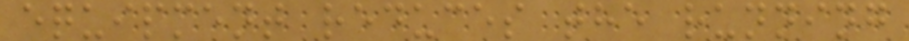equipment reduces the running
